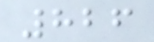826
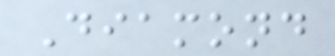Diamond
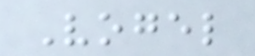Vogel
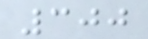300
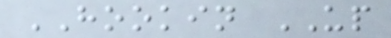HOOKIN UP
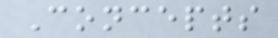Concepts
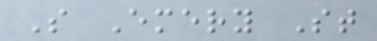S Emery St
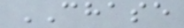CHASE
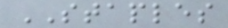STAPLES
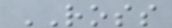ROSS
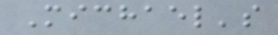Michael's
